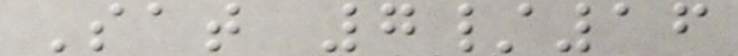Sat 7/16
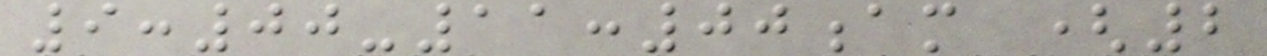9:00-11:00am (2
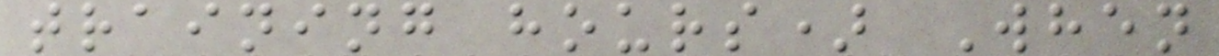training hours) When
